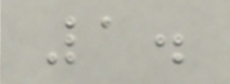1.
